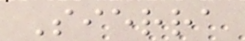Sierra
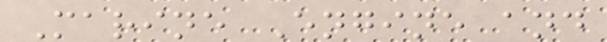Marine Engine and
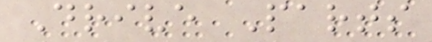Drive Parts
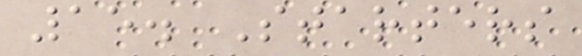15. Starters
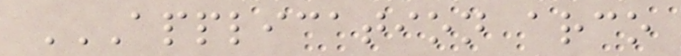APPLICATION ARCO
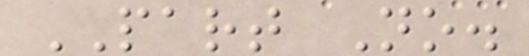PART No.
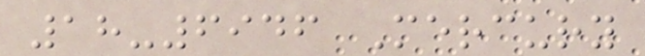18-6946 Mercury
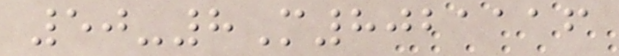50-8M8021116
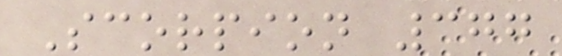Scorpion 377
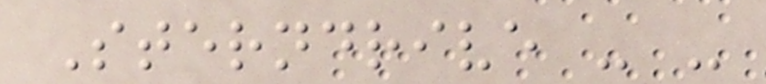Sterndrive - -
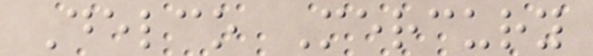Delco Mercury
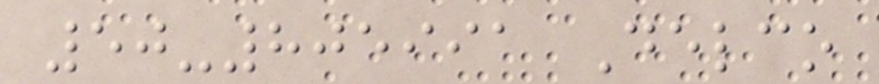50-805991 Delco
